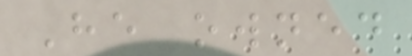He owned
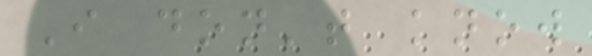I don't know
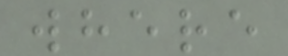where
